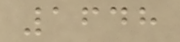1648
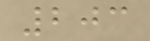203
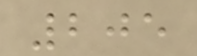205
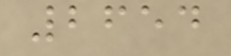2654
